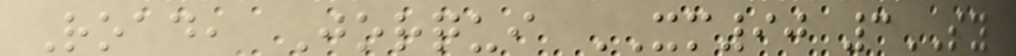Road, Jorqui XM90 3SY
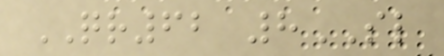QR62 8SL
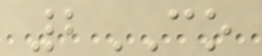2CO
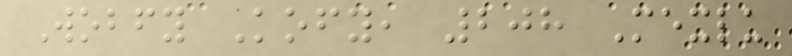Wobfy Kofy, 208 Mexlu
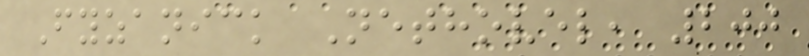Fyzanick Nethovel, 200
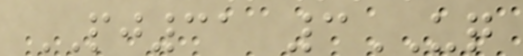PJ31 3UQ
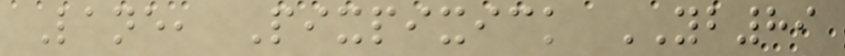Lane, Pixpixick YB89
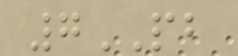7PB
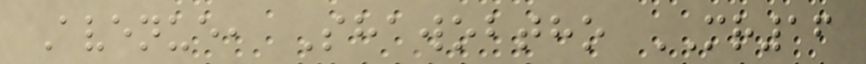Avenue, Shawobtho MR16
